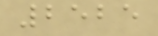2525
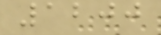1200
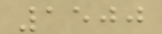1500
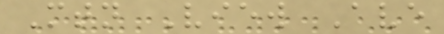Mtn View Ave
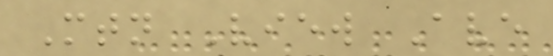Mtn View Ave
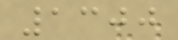1300
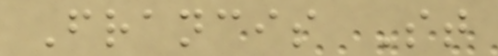Francis St
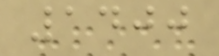1400
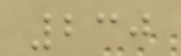230
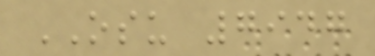OSU 7947
